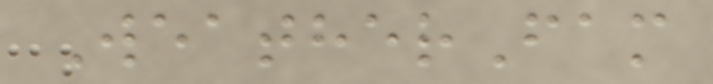WeatherFam
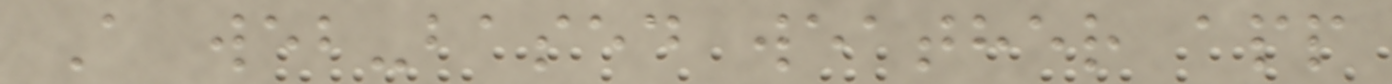A web-based weather app
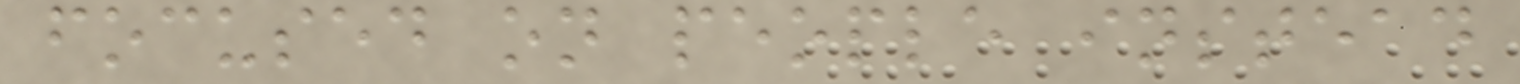focused on people instead
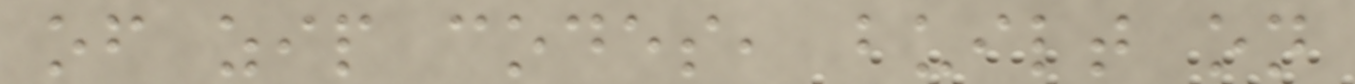of zip codes, built on
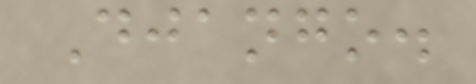Django.
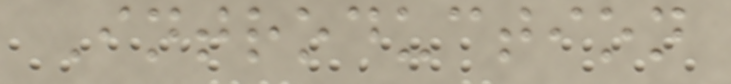Introduction
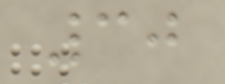30
